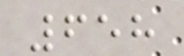658
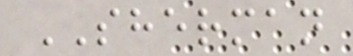SHERMAN
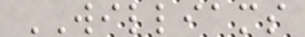WILLIAMS
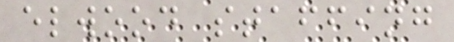elwood staffing
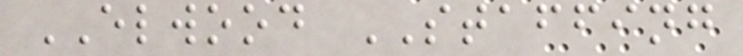ELWOOD STAFFING
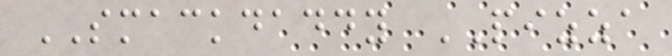SMACKDADDY PIZZA
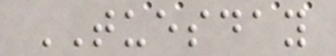TUESDAY
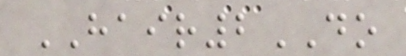HAIR2DO
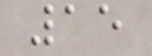15
